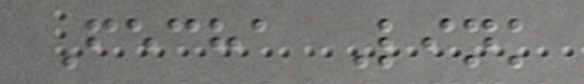Fecha Link
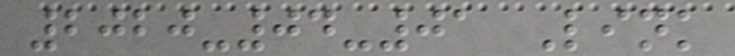2020-04-01 Link
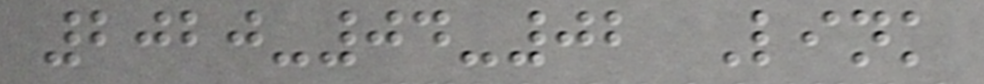2020-04-02 Link
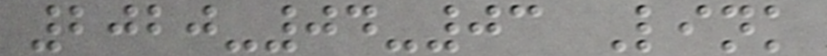2020-04-03 Link
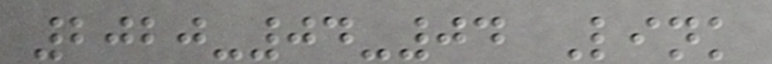2020-04-04 Link
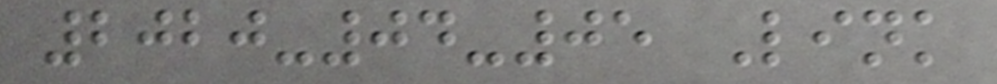2020-04-05 Link
